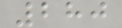280
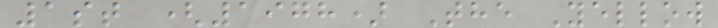1st (1978) The Yellow
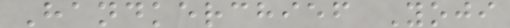Handkerchief Yoji
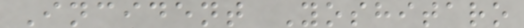Incident Yoshitaro
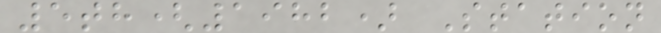5th(1982) Station
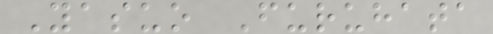Yasuo Furuhata
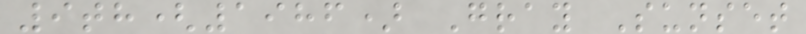9th(1986) Gray Sunset
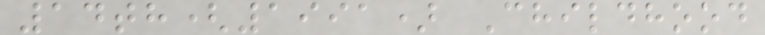14th(1991) Childhood
